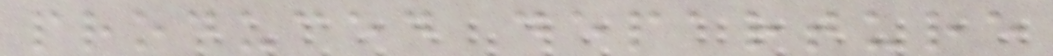produced departure
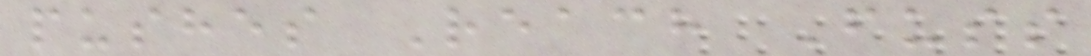pushes Reach Fuss
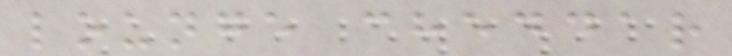lounge cheddar
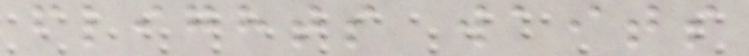flights waits
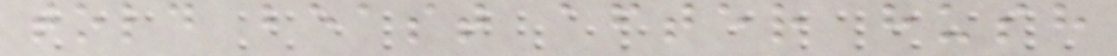told beast after hush
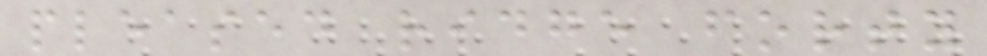pleased ridge forty
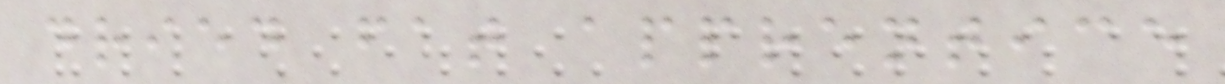dried fat apprentice
